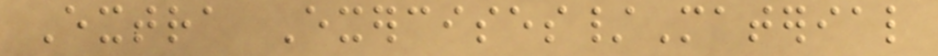Extra Exercises/Material
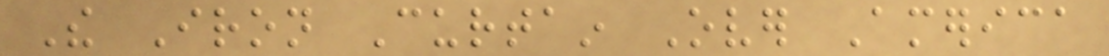The Iron Curtain Over America
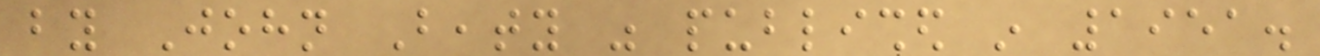by John Beaty was published in 1951.
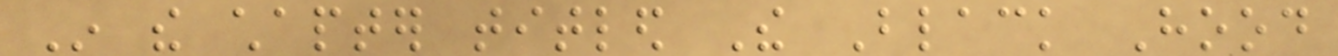In the chapter titled The Black Hood
